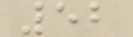52
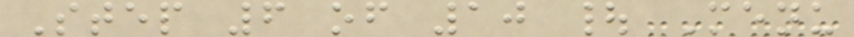Step 6 of 10 | Menu
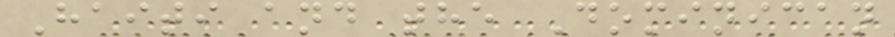Haiti and the Dominican
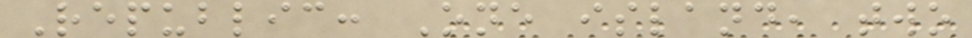Republic: One island, two
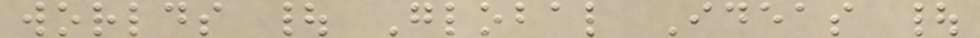worlds | Global Ideas |
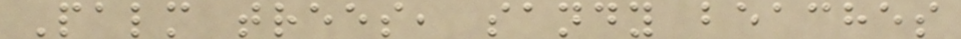Palm trees, sandy beaches
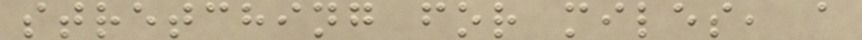stretching for miles, a
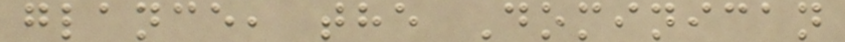glance, the Dominican
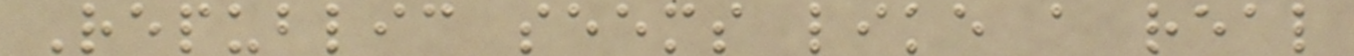Republic seems like a real
